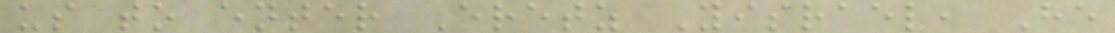us to enter Eretz Yisrael, He
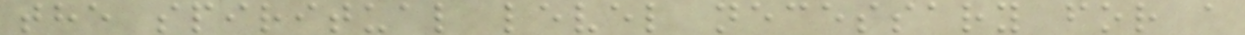the spiritual level necessary for a
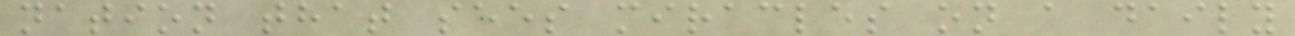nation that sees miracles on a daily
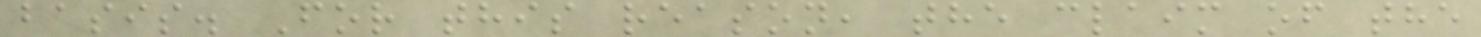basis. For this reason, the claim of the
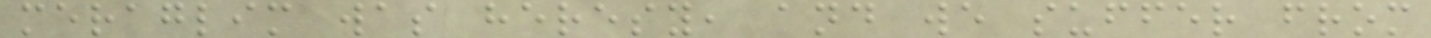meraglim was heresy, and we suffer from
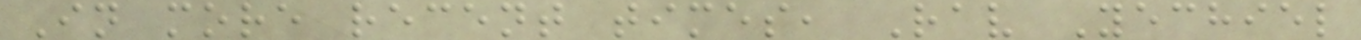In more recent times, Rav Yechiel
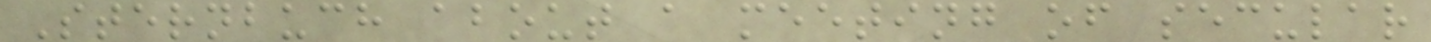Sternbuch about a meeting of secular
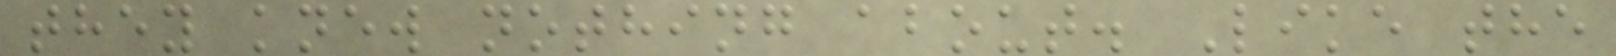they knew nothing about. Like the
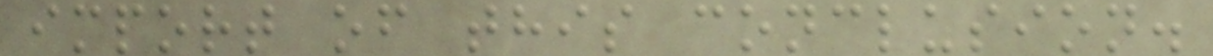import of this conclusion.
